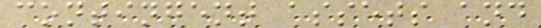contingent assets and
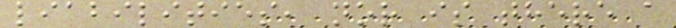liabilities, nor is there a
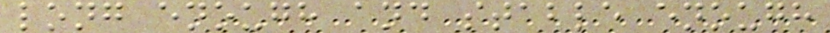long enough and stable enough
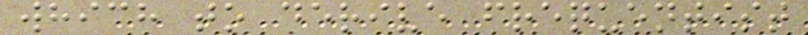which to derive frequentist
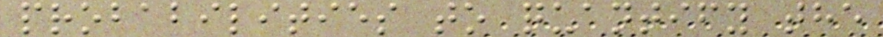probabilities to quantify the
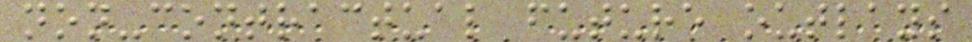non-contractual future outlays
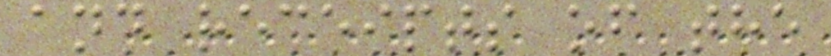and receipts of the
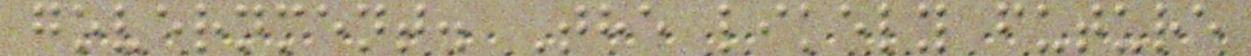government. The likely future
